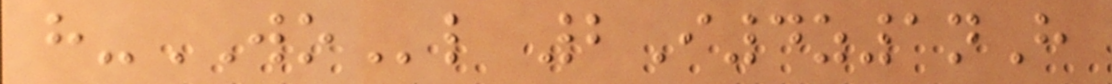h-WOl 2I4z1nH
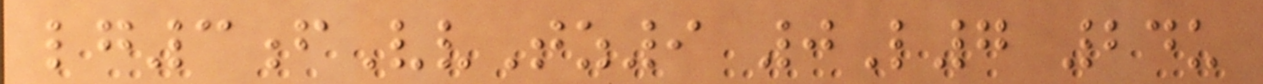lg3fVvTz9 0L7 24u
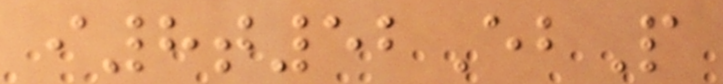i8t52EbP
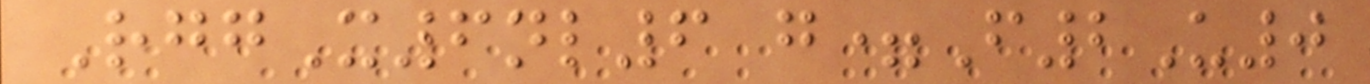RggX6nl6 g=F2U0
